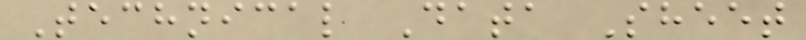Technical Data Sheet
